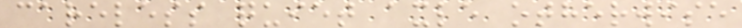careless quiet axle otherwise
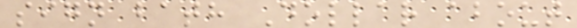sign bath Dollar about
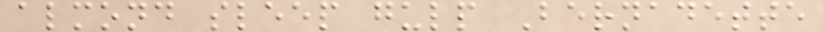almond sleep gulp Bernadette
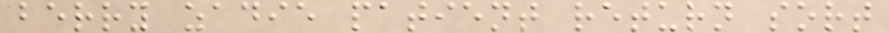berry zadie patient return sort
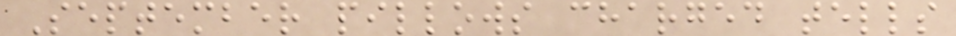September pillows charged tells
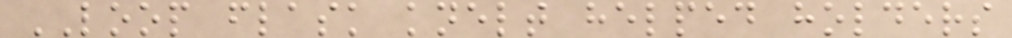LOOP flask knelt helped holders
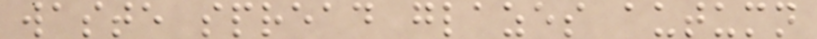waste spread glazes autumn
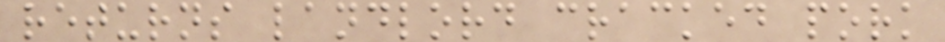returns landlord cracked pork
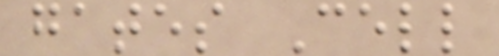gates Cell
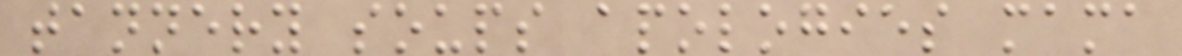tannery soups apologies mama
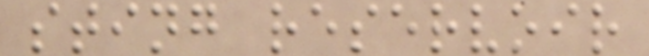sting reservoir
